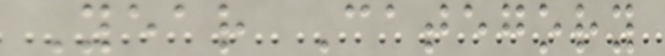Year Category
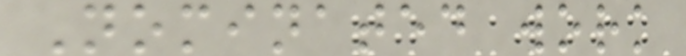Nominated work
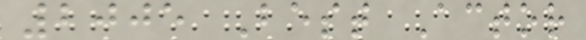2005 Best Actor
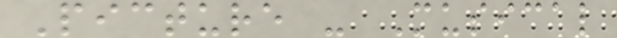Picture - Musical
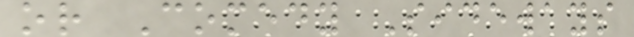or Comedy Sideways
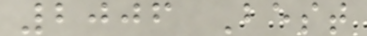2006 Best
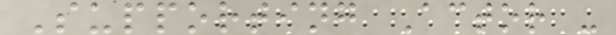Supporting Actor -
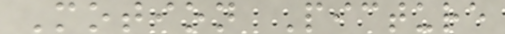Motion Picture
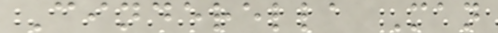Cinderella Man
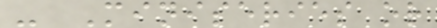- Miniseries or
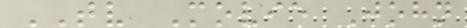TV Movie John
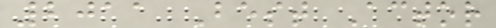2011 Best Actor
